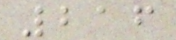216
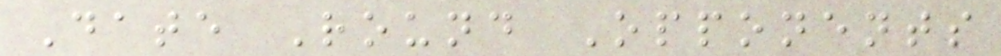Date Round Opponents
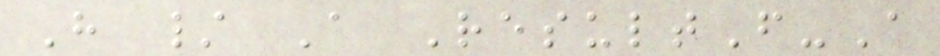H / A ResultF-A
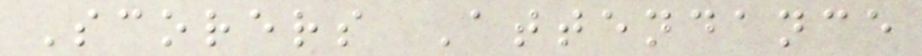Scorers Attendance
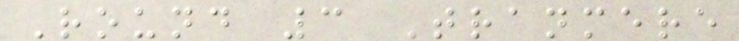Round 3 Tranmere
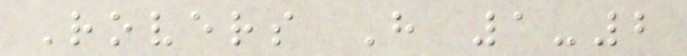Rovers H 1-2
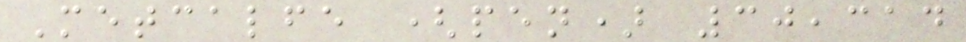Metcalfe (pen) 30,314
